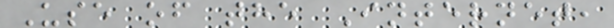Use of the Internet,
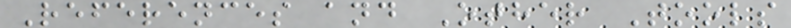References and Other Tools
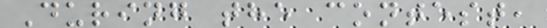During the contest,
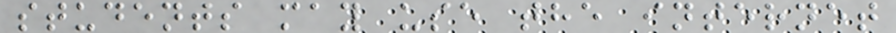students may use the internet
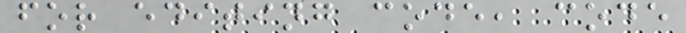for editing code, code
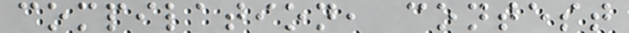compilation, contest
